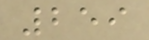259
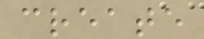create
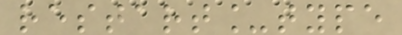restart_type
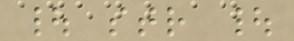| str |
